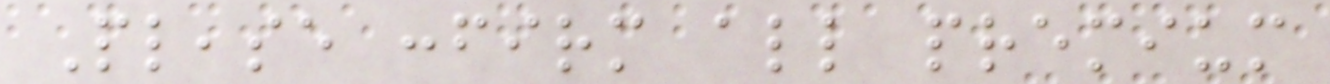Please confirm all premium
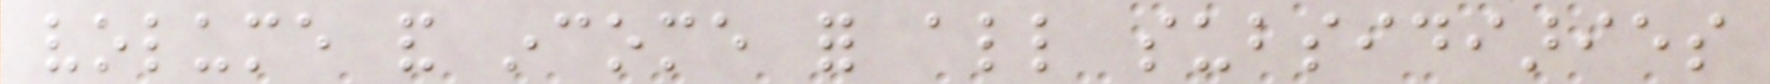volume and income for all subsidiaries
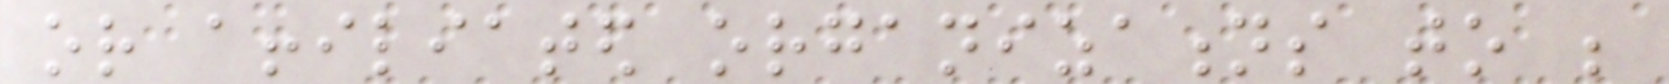or affiliated organizations to be
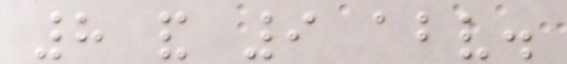8 and 9 above.
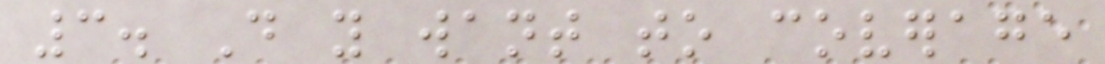3. Do you want to coverage
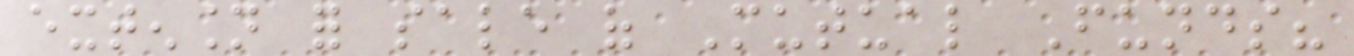extension for sale of Mutual Funds?
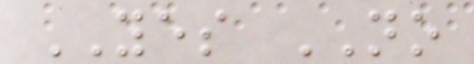YES NO
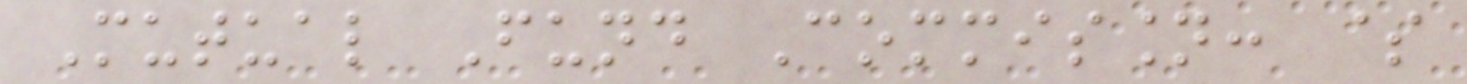Mutual Fund Commission: $
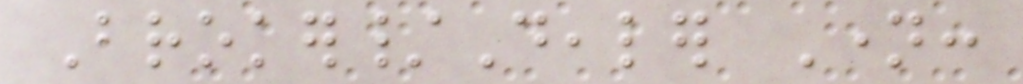Broker/Dealer Name:
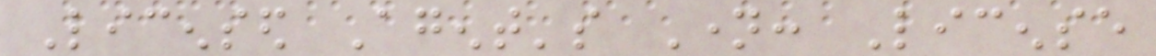Licensed Agent's Name: License
